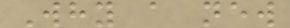Why a new
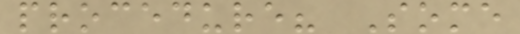procedure? Some
